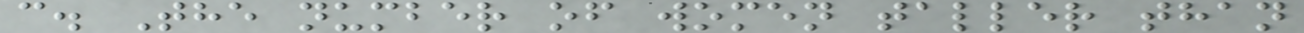c. The number of women taller than
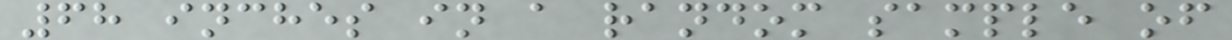68 inches in a random sample of
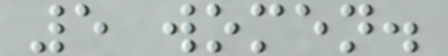5 women.
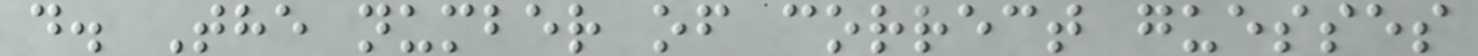d. The number of correct guesses
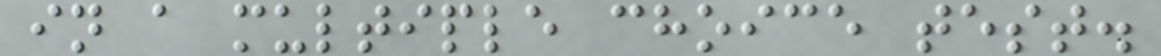in a multiple choice test.
